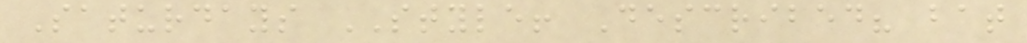Saturdays STYLE! Described? bat
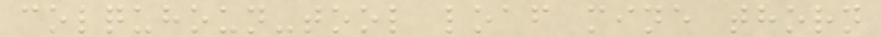colquhoun-tool loaf mine thorn
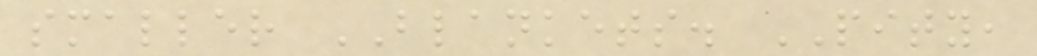smaller BLANKETS. PITY,
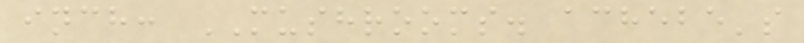inch: MUSHROOMS. achebe's
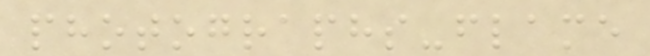photographs-flame
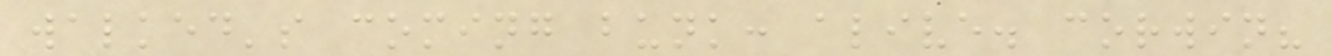walked's coming bunk: alive. corwin?
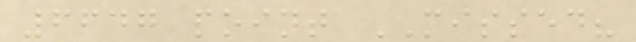6647 point MISSED?
